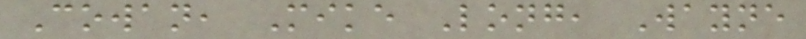Cowan, Mike Long, Wayne
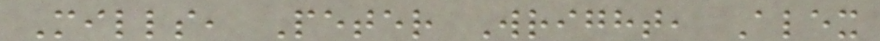Mills, Peter Wright, Alex
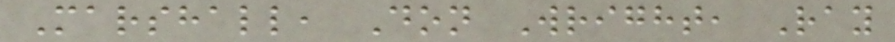Marshall, Don Wright, Ray
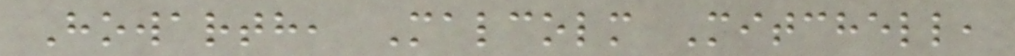Howarth, Malcolm Mitchell,
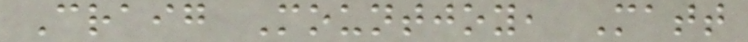Craig Mountjoy, Matt
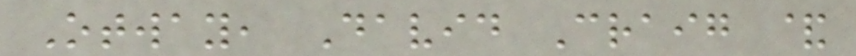Otway, David Craig &
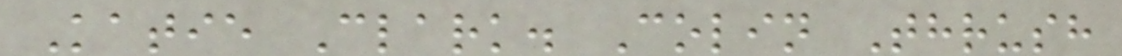Katie Clark. Colin Thrush
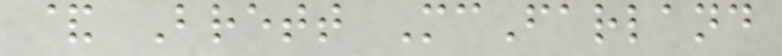& Brett McFarland
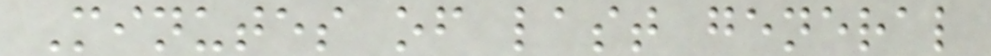Minutes of last general
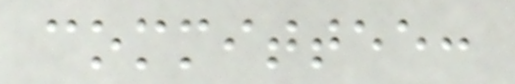committee:
